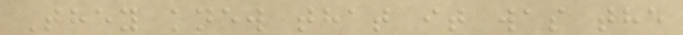They knew that it was the
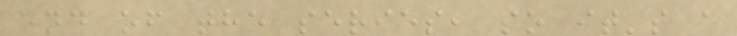end of the series, so it's a
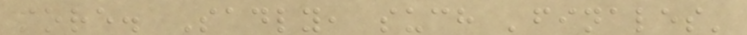more. Sadly, such 'finales'
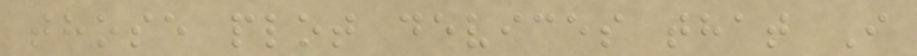those plot devices that I
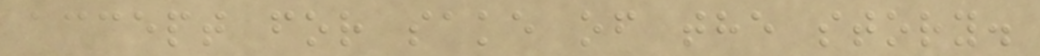accept for sake of the story.
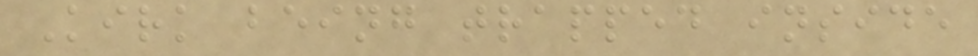Kirk being trapped inside
